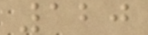120
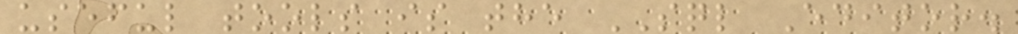useful tools is the SQL Editor.
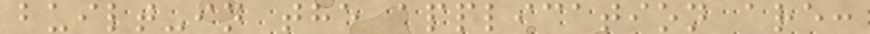built-in the application are:
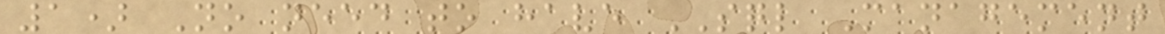1) No need to have SQL Management
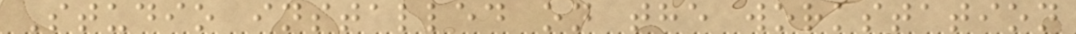Studio installed on the workstation
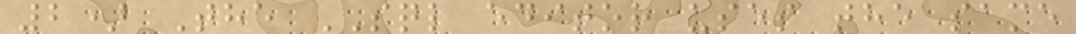2) The SQL editor uses the same
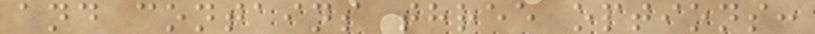and contains three options:
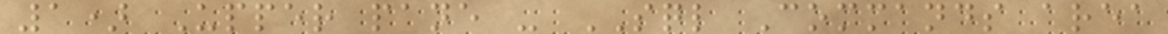1) Upper pane - SQL Commands area
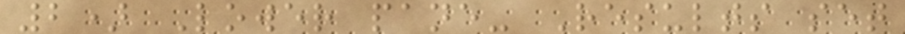2) Lower pane- Results set
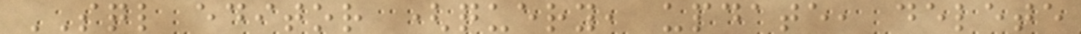SQL editor (query, update, delete
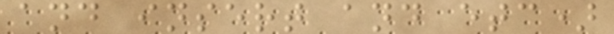and insert and etc)
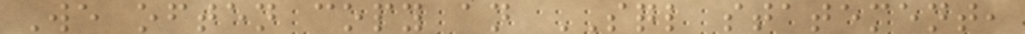We often copy an SQL statement,
